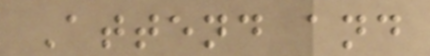Attend and
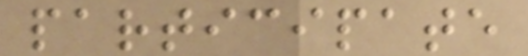participate
